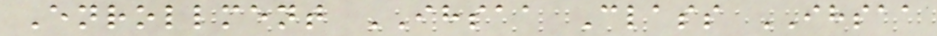Enrollment IHSAA Class IHSAA
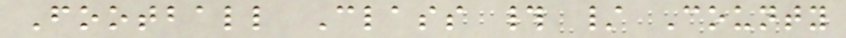Football Class # / County
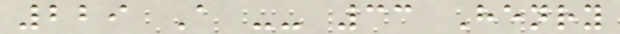229 A -- 33 Henry
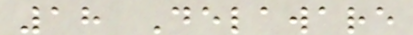18 Delaware
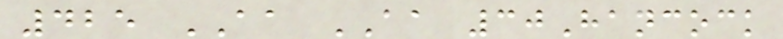425 AA AA 30Hancock
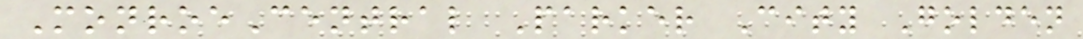MonroeCentral Parker City Golden
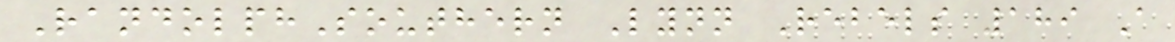RandolphSouthern Lynn Rebels 189 A
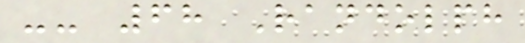-- 68 Randolph
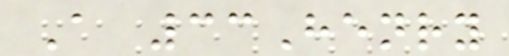A 33Henry
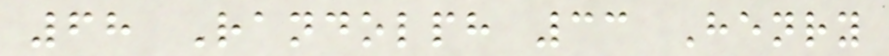68 Randolph 33 Henry
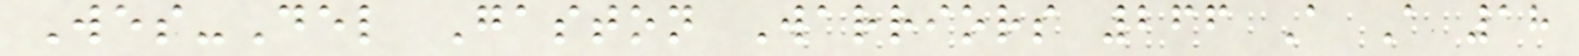Wes-Del Gaston Warriors 266 A A 18
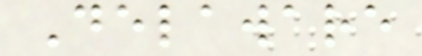Delaware
